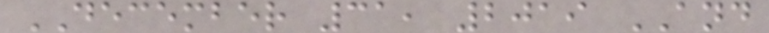DECEMBER 31, 2019 AND
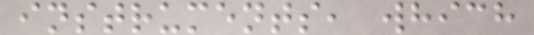instruments, which
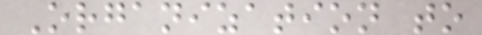Organization to
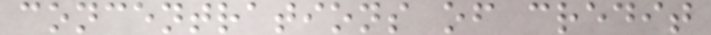concentrations of credit
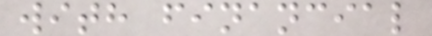with financial
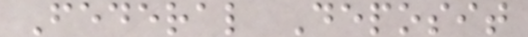Federal Deposit
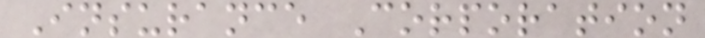Insurance Corporation
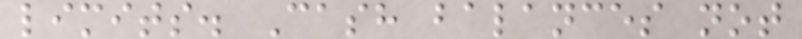limits. Cash balances not
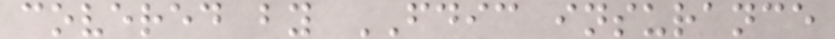covered by FDIC insurance
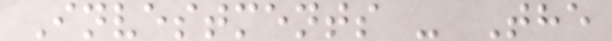Investments - The
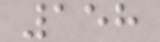158
